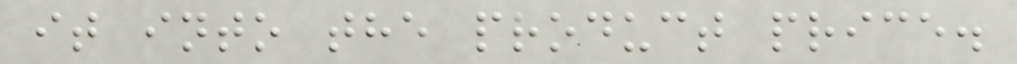it into the product price.
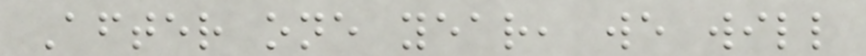After one year, we will
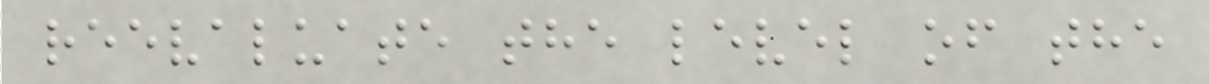reevaluate the level of the
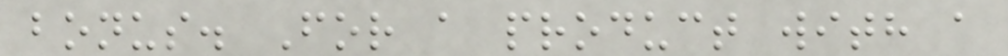bonus. For a product with a
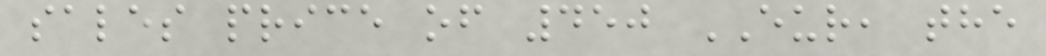sales price of 450 EUR, the
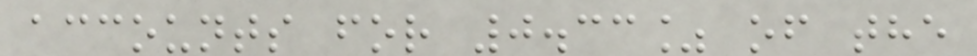accounts for 0.33% of the
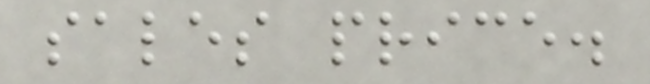sales price.
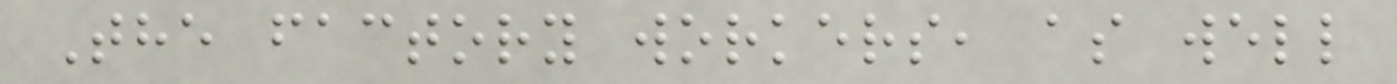The factory workers, as well
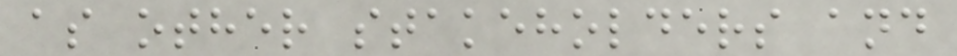as other stakeholders and
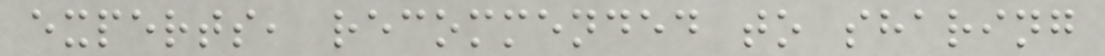experts, recommended to sharing
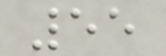55
